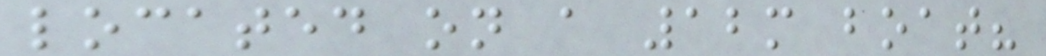located on a 12m boat?
